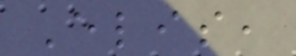Elis,
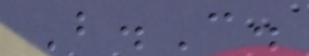B.C.
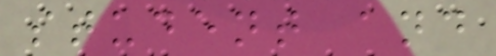student and
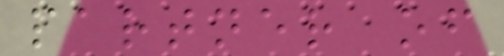partner of
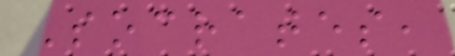Socrates,
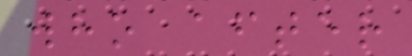who after
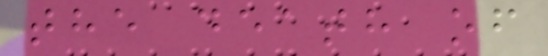the death of
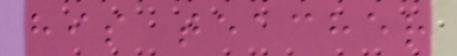his teacher
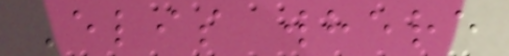Elis where
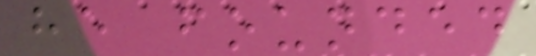he founded
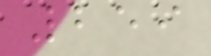259
